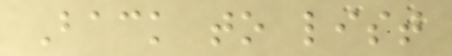Back to list
